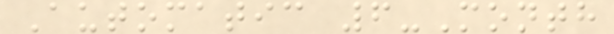Automatic 6-Month
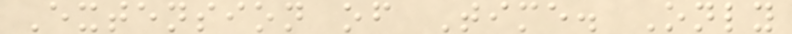Extension of Time. Only
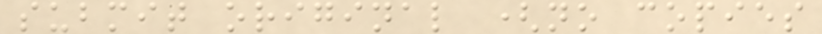submit original (no copies
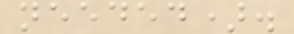needed).
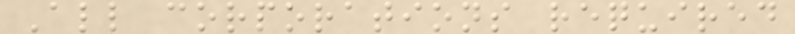All corporations required
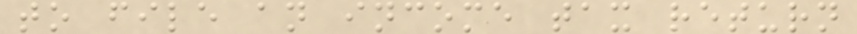to file an income tax return
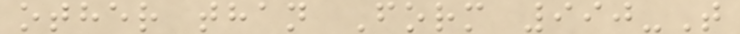other than Form 990-T
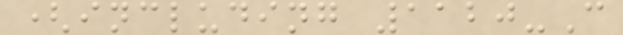(including 1120-C
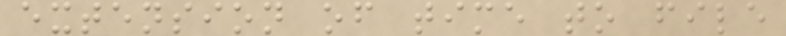extension of time to file
